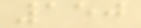150
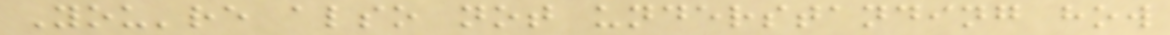You're also not understanding how
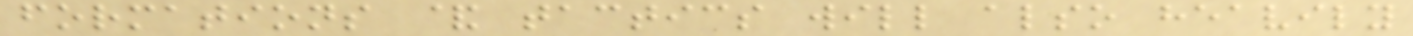formations & tactics will also heavily
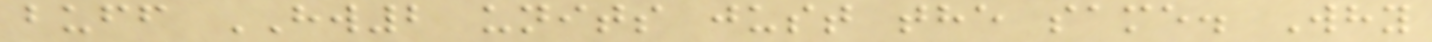buff HW2 units just the same. Why
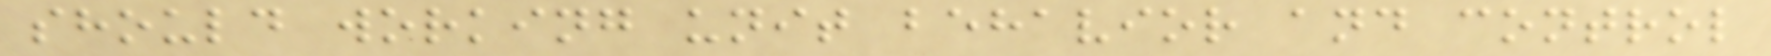should working unit behavior and control
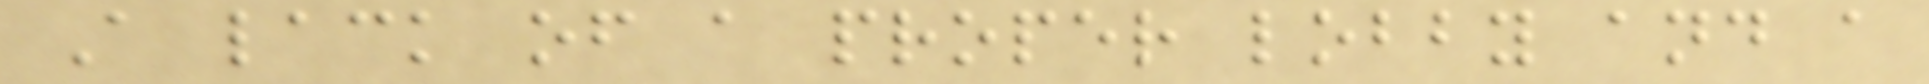A lack of a proper lobby and a
